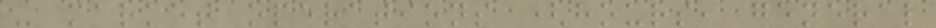- market operations (hours, general
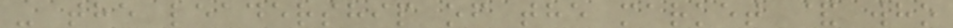- the leadership of the market & who
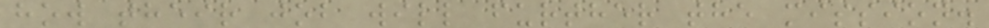how their job will further the mission.
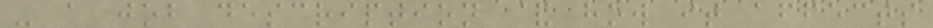- a job description & how it affects
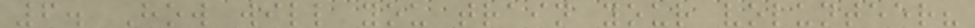6. How will you train your volunteer?
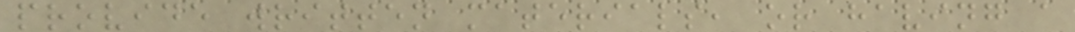provide written materials, or having a
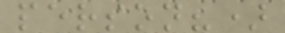person?)
